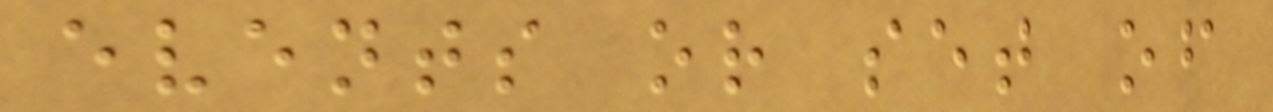events or set of
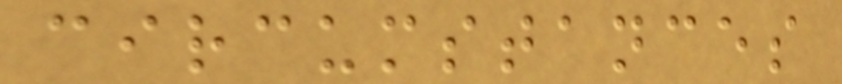circumstances
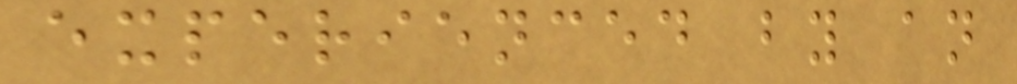experienced by an
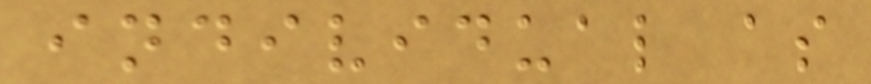individual as
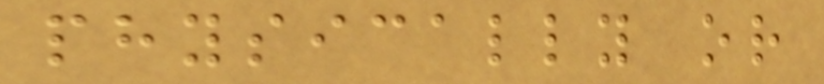physically or
